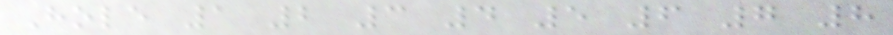Hole 1 2 3 4 5 6 7 8
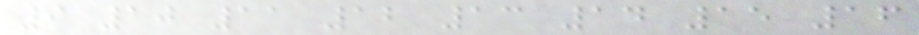9 10 11 12 13 14 15 16
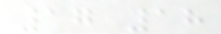17 18
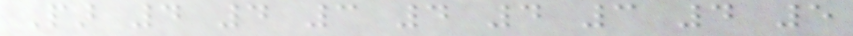Par 4 4 3 4 4 3 4 5
